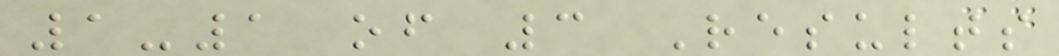1-1 of 3 Results
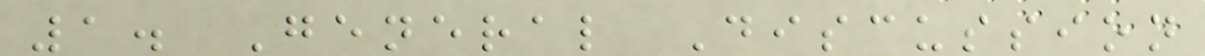1. General Discussion
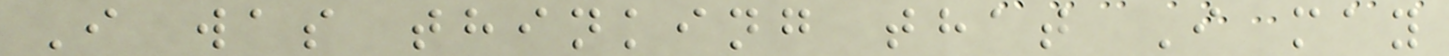I was thinking that I may
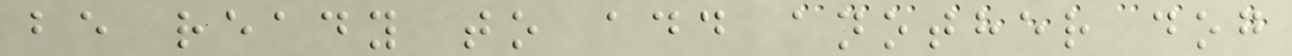be ready to add another dog
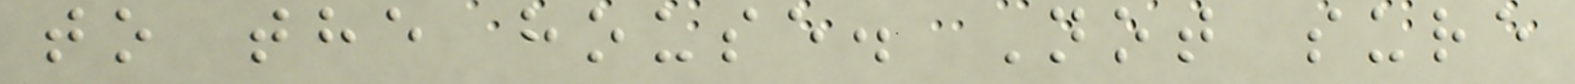to the house. Not sure
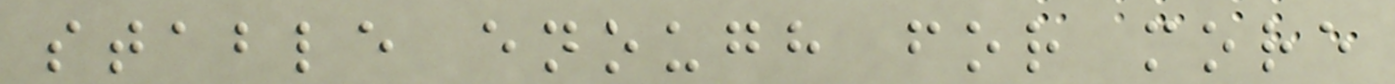stable enough for more
